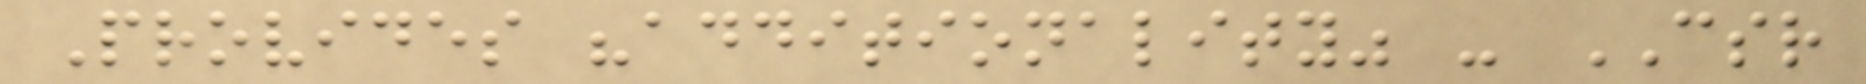Provides "additionality" - CSR
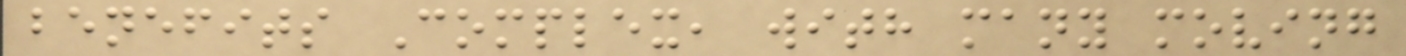benefits Complex, with many moving
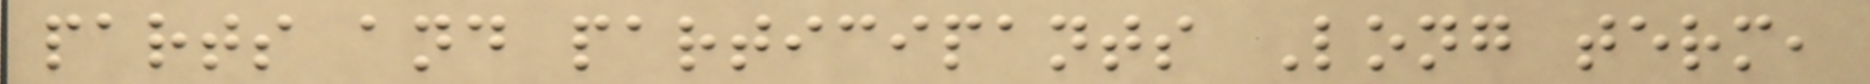parts and participants Long term,
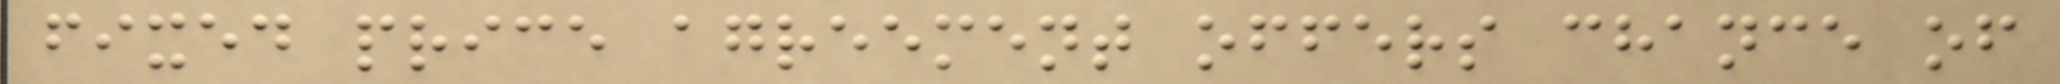fixed price agreement offers chance of
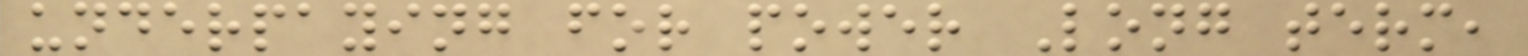underpaying for power Long term,
